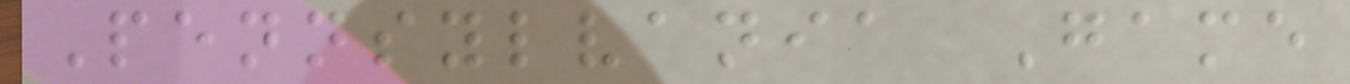Pennsylvania Game
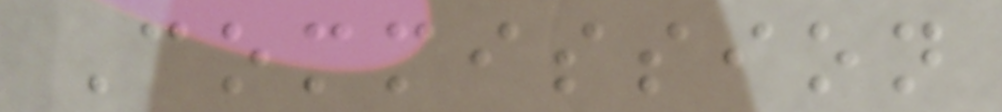Commission
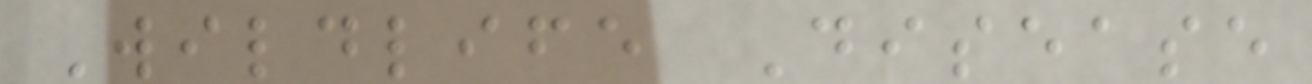Wildlife Disease
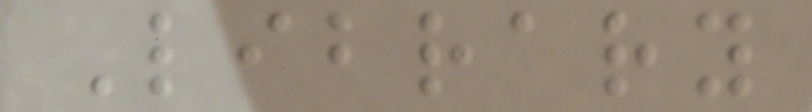Library
